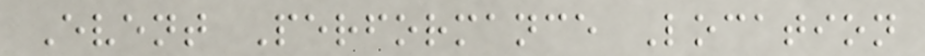Event Performance Location
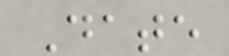Date
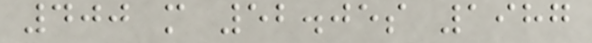400 m 52.05s 1987
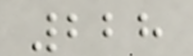228
